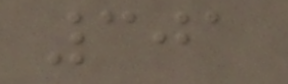301
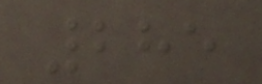285
